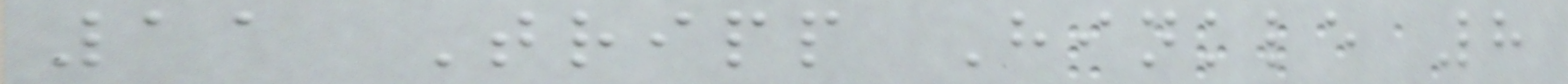11 Tripp Hinkle 8
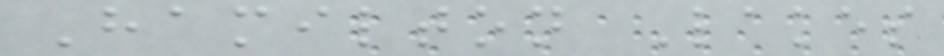Hamilton Lakes
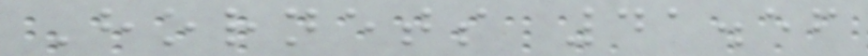Hornets 41.56
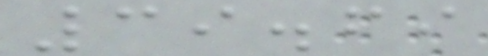39.69
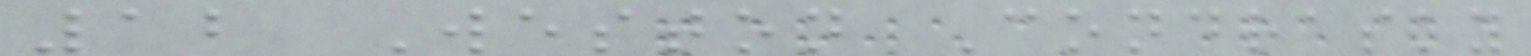12 Weston Condrasky
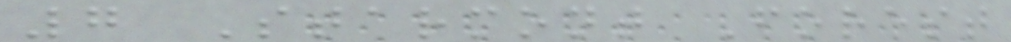7 Starmont Forest
